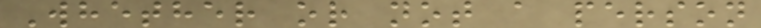Whether or not a person
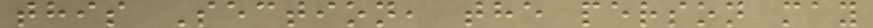this Section, the person may
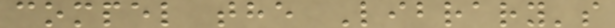compel the Library's
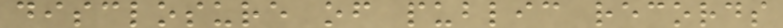disclosure of public records
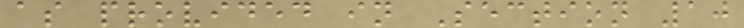as provided in Section 10
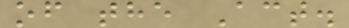of the Act.
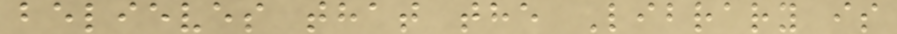believes that the Library is
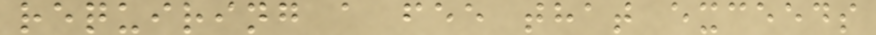requiring a fee that exceeds
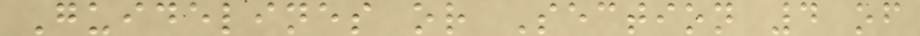Guidelines or Section 4 of
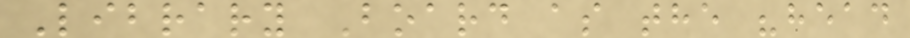Library Board as the "head
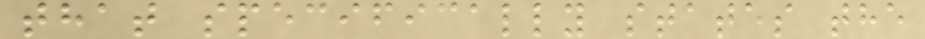that specifically states the
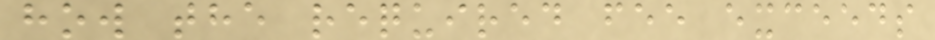how the required fee exceeds
